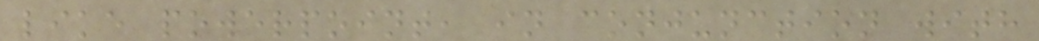like powerpoint, in conjunction with
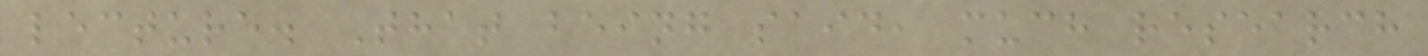lecture. That being said, much research
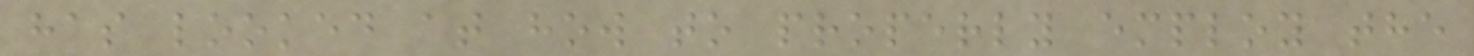has looked at how to properly employ the
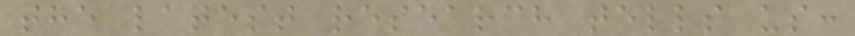the latest research tells us:
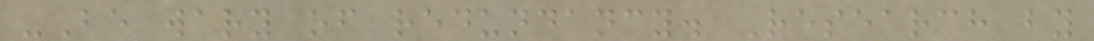-Be wary of redundancy. Research by
